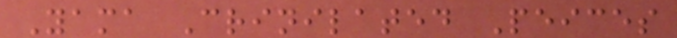Yama Crinilated Peices
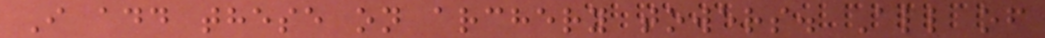I add these on archery towers. All of
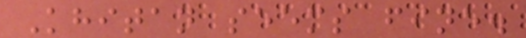Khitan seems fine.
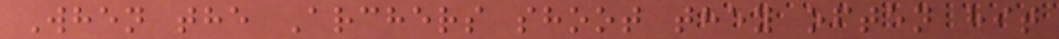When the Archers shoot they often hit
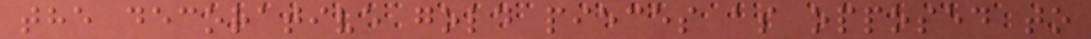the decorative gold pieces as opposed to
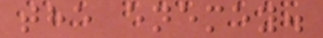the enemey.
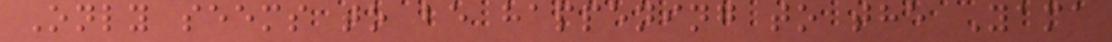Only seems to be happening to the Yama
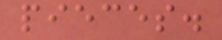pieces.
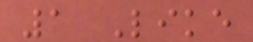1 Like
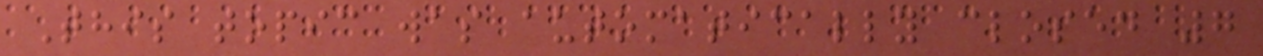This topic was automatically closed 7
